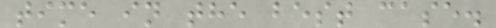time in the best case.
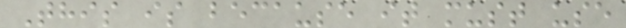This is because it must use
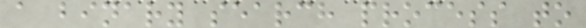a binary search process to
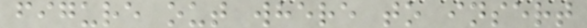figure out where to insert
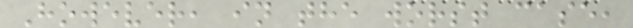However, in the worst case,
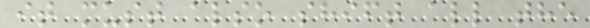it must also shift all the
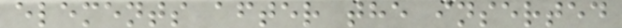elements after the inserted
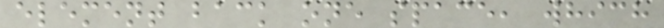element back one space, which
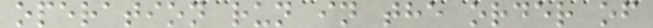operation run in the order of
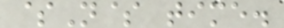$N$ time.
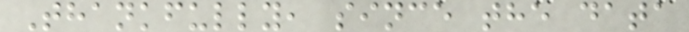Thankfully, since the data
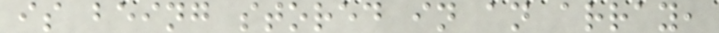is being stored in an array,
